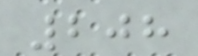208
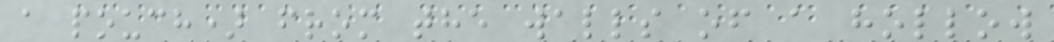a pouch) from the walls of a hollow
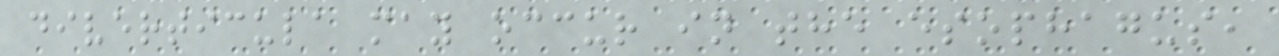diverticula may occur in the esophagus,
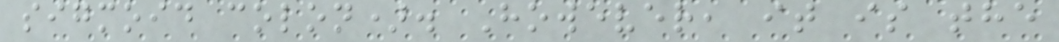sigmoid colon). However, it is the
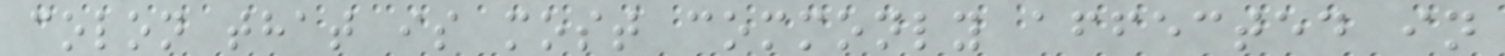colon that is most commonly affected in
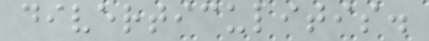diverticulitis.
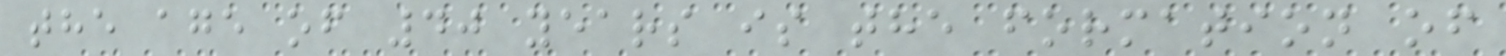the age of 40 years is the formation of
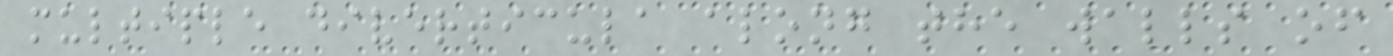multiple diverticula along the walls of
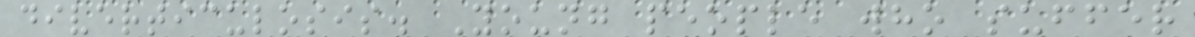diverticulosis. Young people who suffer
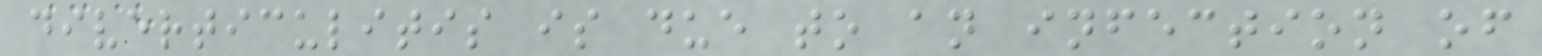diverticulitis is due to an infection of
